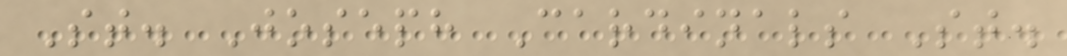St. Joseph Cardinals St.
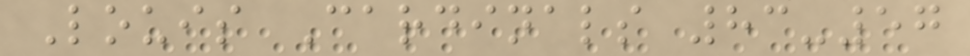Louis Cardinals 83-57
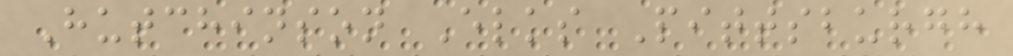Hutchinson Elks Pittsburgh
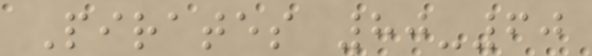Pirates 80-60
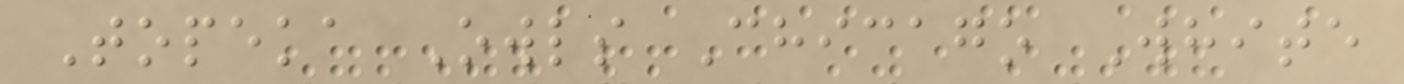Topeka Owls Chicago White
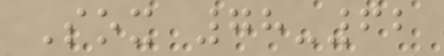Sox 78-62
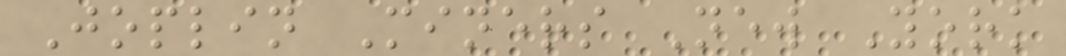Joplin Miners New York
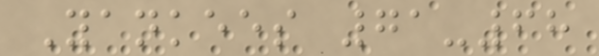Yankees 71-68
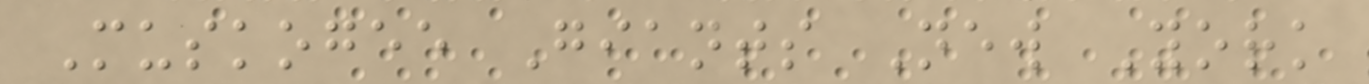Muskogee Giants New York
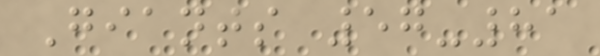Giants 57-81
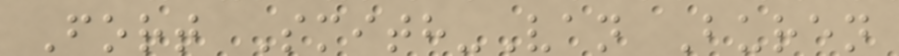Fort Smith-Van Buren
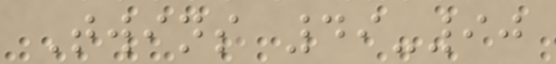Twins 49-90
